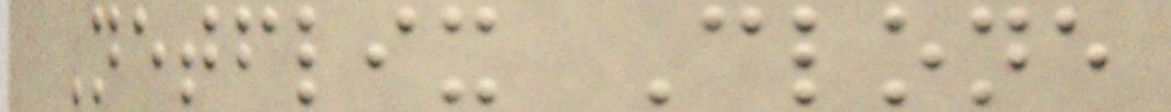Netflix Clone
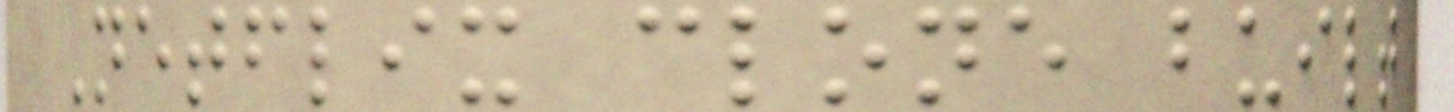Netflix clone built
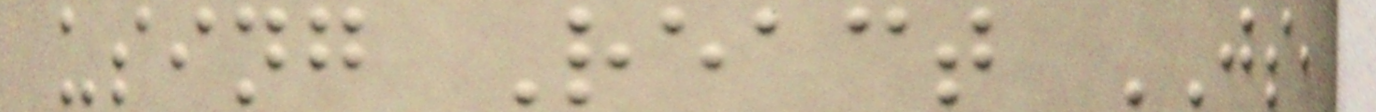using React JS,
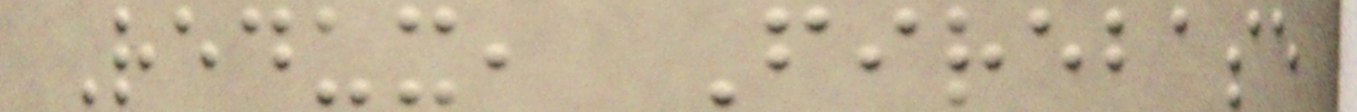Redux, Firebase
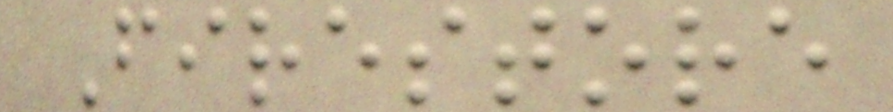Firestore
